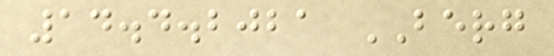14.4.2021 BERG
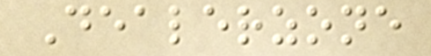Dealerzone
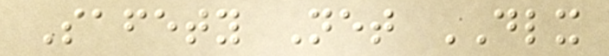Safety Net DLX
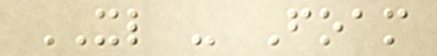XL - Foam
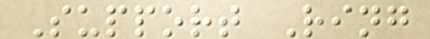Support Ring
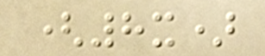(8x)
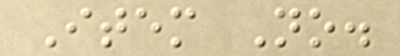Item No.
